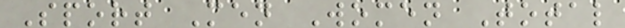Sport Men Women Total
